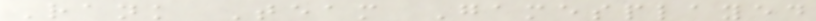Rank Team Gamesplayed
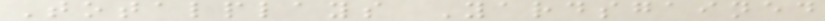Totalplays Yardsgained
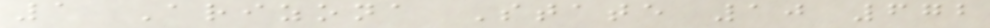1 Arizona State 10 672
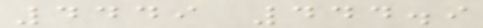4449 444.9
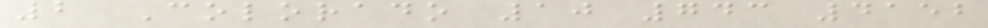2 Colorado 10 743 4152
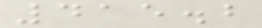415.2
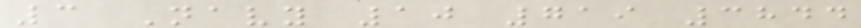3 Navy 10 719 3844
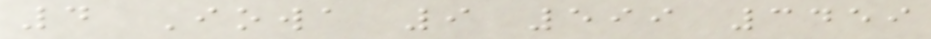4 Iowa 9 599 3459
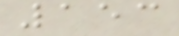153
